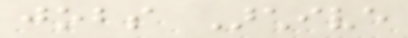jobs Archive
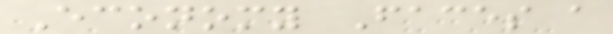Economy Faces a
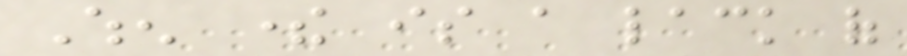When there is a lack of
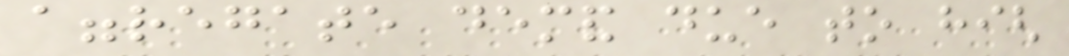aggregate demand due to high
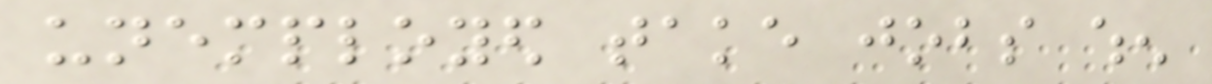unemployed take jobs when
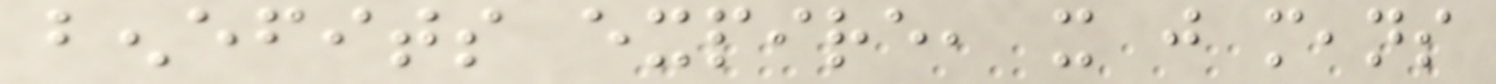benefits expire, it just means
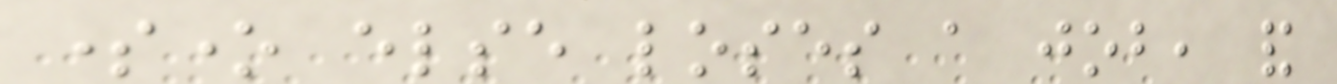someone else loses a job, and
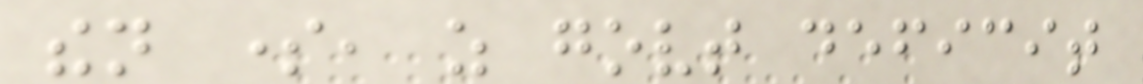then some, as govt deficit
